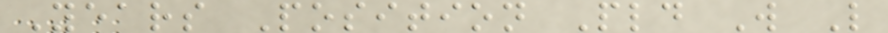Years Position Pld W L
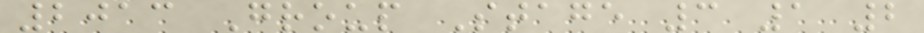2013 Group Stage 3 1 2
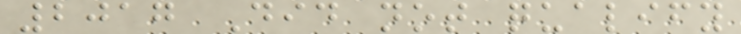2017 Did not qualify
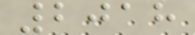2018
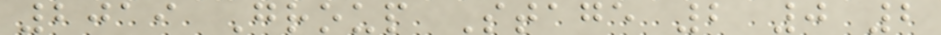2019 Group Stage 2 0 2
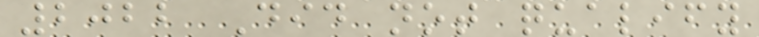2022 Did not qualify
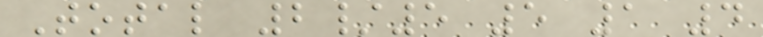Total 2/5 5 1 4
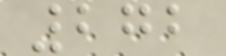272
